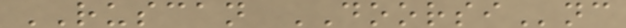RUSCAN DOORSInc
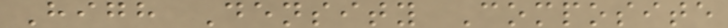High Density Composite
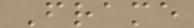Frame
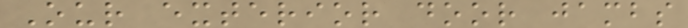Our exterior door jambs
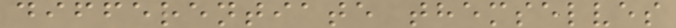differentiate themselves
